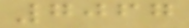7067
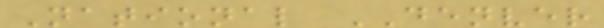National DENVER
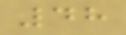48
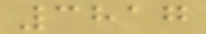3817
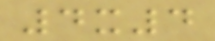4x4
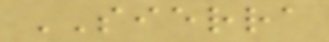SIERRA
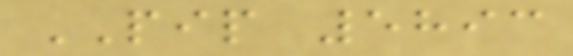PIP 5893
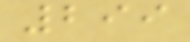299
